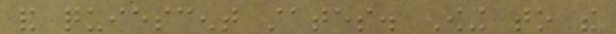and quiescent states. Owing to the
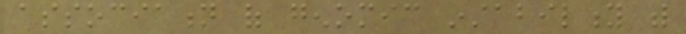association of genomic instability with
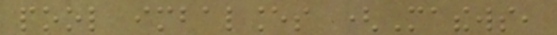pool imbalances (Mathews,
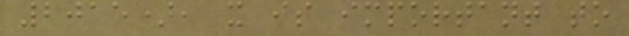2015), it is important to
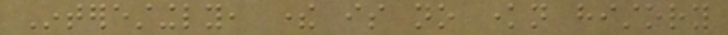Interestingly, there is no known history
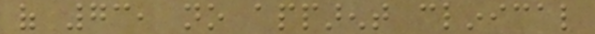of 73, no apparent clinical
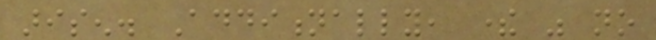arisen. Additionally, there was no
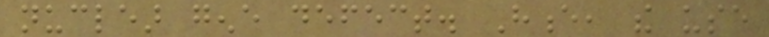nuclear gene defect. Hence, the use
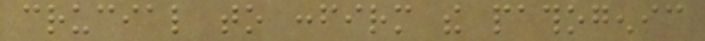crucial to confirm the pathogenic
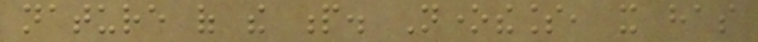nature of the p. Nonetheless, it has
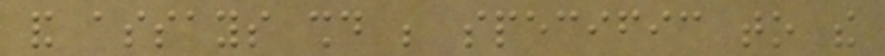and assays should be specific to the
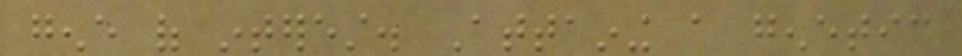gene of interest. Attaining a genetic
